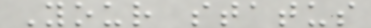Your status
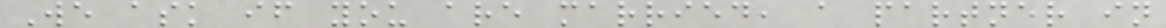We ask if you are married, a partner in
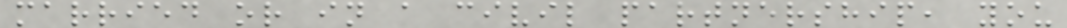married or in a civil partnership, you
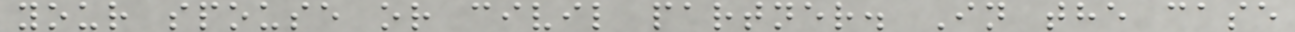your spouse or civil partner. In the case
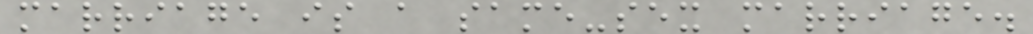marriage is a same-sex marriage.
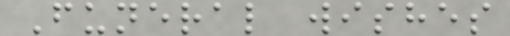Funeral wishes
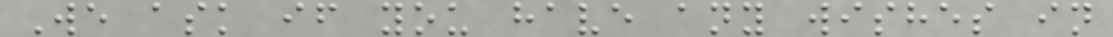We ask if you have any wishes in
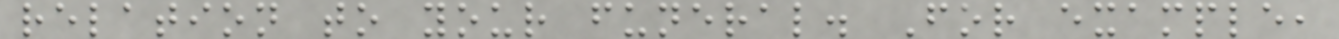relation to your funeral. For example,
